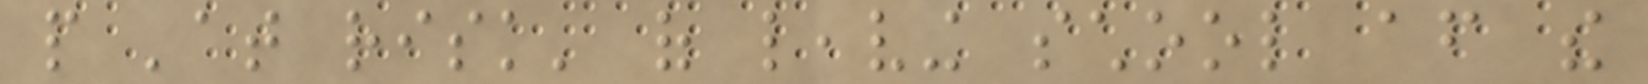people 'at risk' of leaving school after the
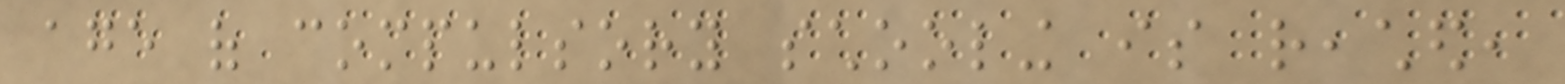age of compulsory schooling is reached,
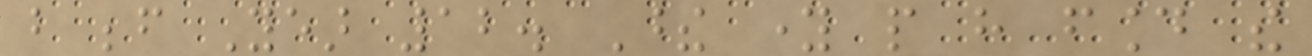but before Year 12. These young people have found the
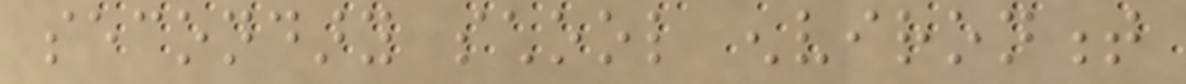secondary school environment
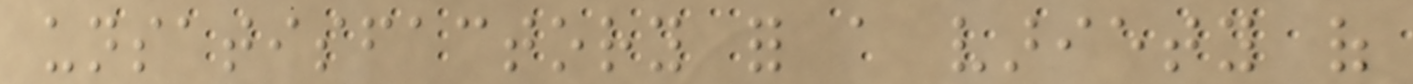unsatisfactory for a variety of
